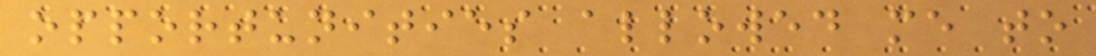opportunities allowed me to
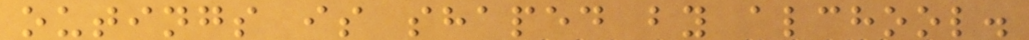outings is shaped by alchool.
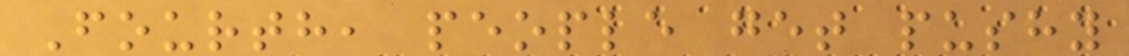Fourth, people get pushy
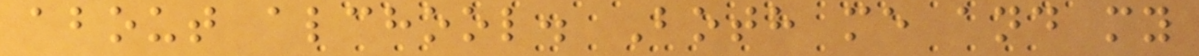about alchool. Both me and my
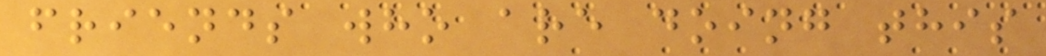friends who are doing this
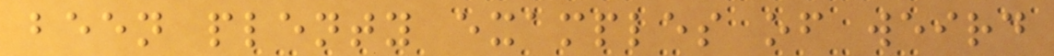been plenty examples of weird
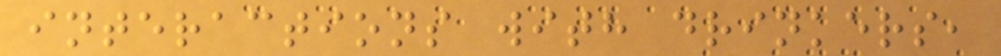interactions with drinkers,
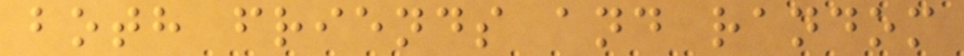both friends and random
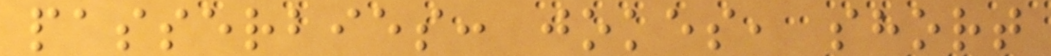passerbies: jokes, short
